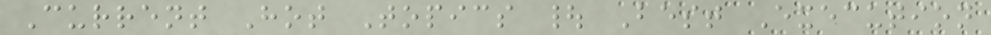Current Hot Topics | Best Execution
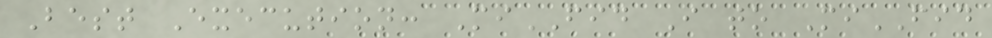Best Execution: MiFID I to MiFID
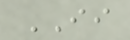II
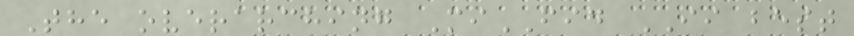The overarching MiFID II best
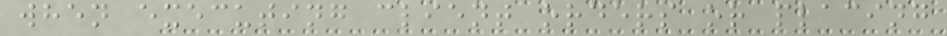when executing client orders or placing
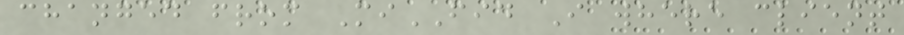changed from MiFID I where client
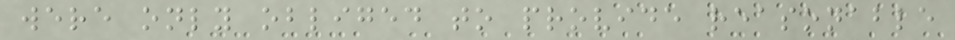were only obliged to provide reasonable
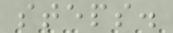steps.
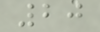20
